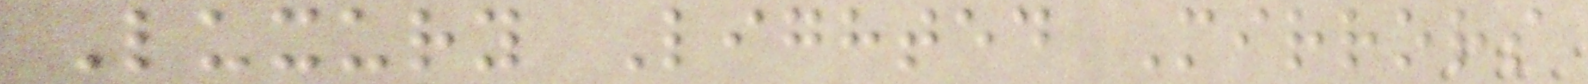Luxury Lighted Mirrors
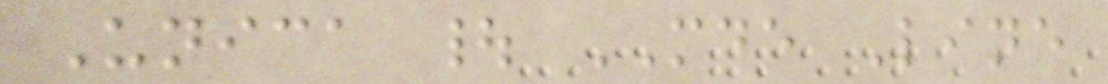Unica | MDE Line
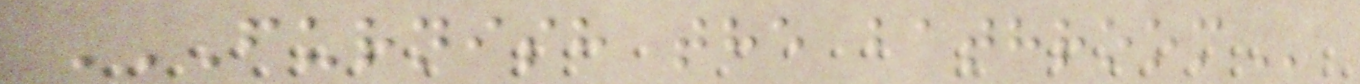FURNISH THE BATHROOM
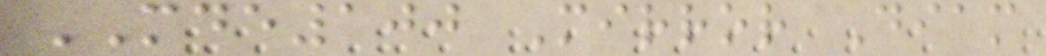MDE100 Mirror Diam
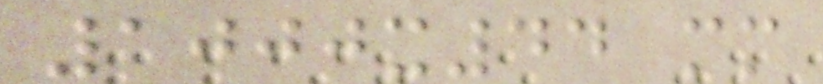1000x44 mm
